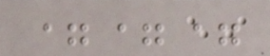===
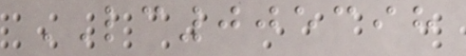LC005398
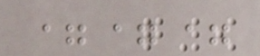===
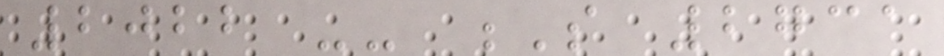2022 -- S 2731
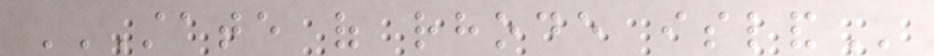STATE OF RHODE ISLAND
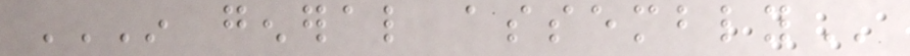IN GENERAL ASSEMBLY
